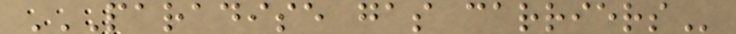PARADISE GAS CARRIERS
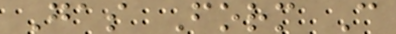Gas Form C
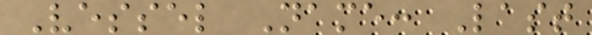Vessel Name: Last
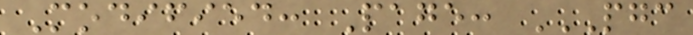Modified: Page: PGC
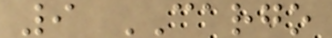9 CARGO
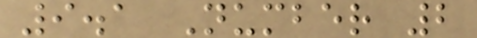9.1 Number 2
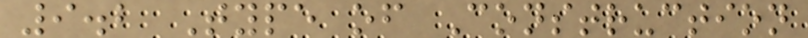9.2 Type of Construction
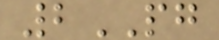2PG
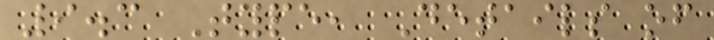9.3 Type, Details of
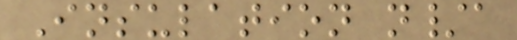Insulation n/a
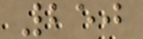250
